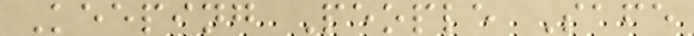Keeping People Safe
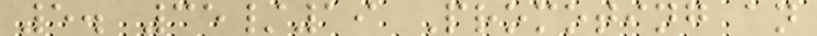5. 35/19 Promoting an
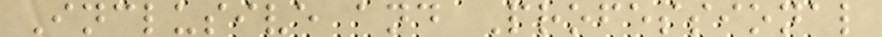Inclusive and Professional
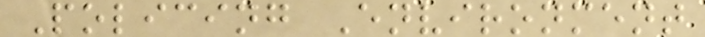Policing Environment
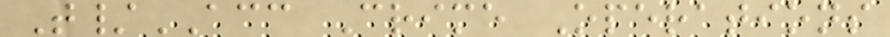T/ACC Crime Operations
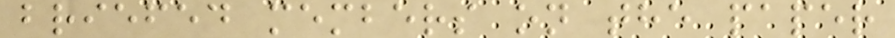briefed members on the paper
